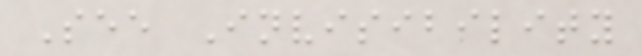See Invisibility
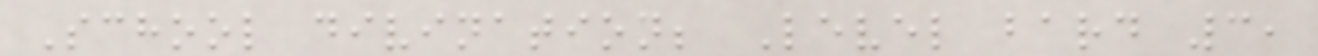School divination; Level bard 3,
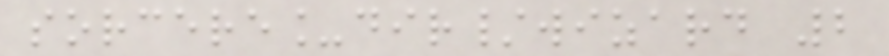sorcere_dir/wizard 2
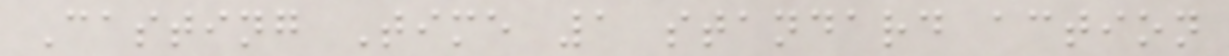Casting Time 1 standard action
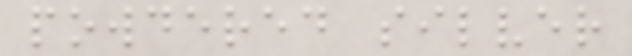powdered silver
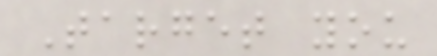Target you
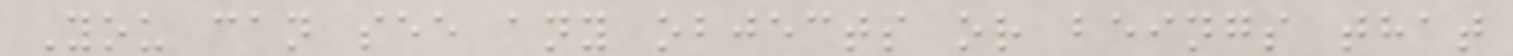You can see any objects or beings that
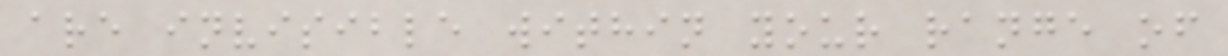are invisible within your range of
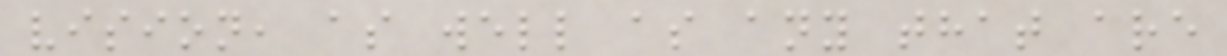vision, as well as any that are
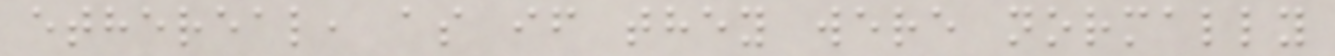ethereal, as if they were normally
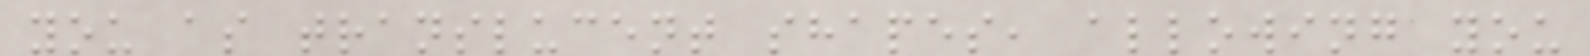you as translucent shapes, allowing you
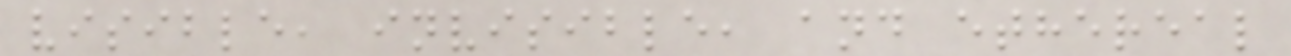visible, invisible, and ethereal
